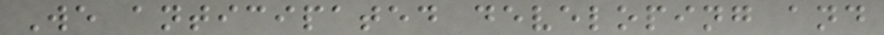We anticipated developing and
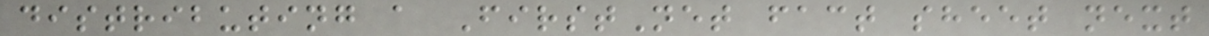distributing a FirstNet fact sheet next
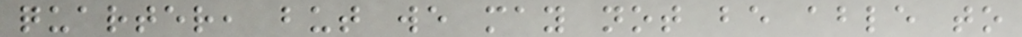quarter, but we may not be able to
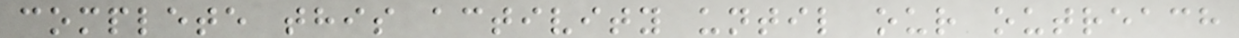complete this activity until our outreach
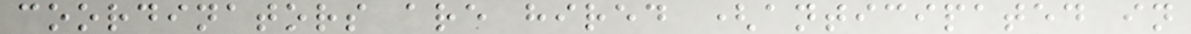coordinators are hired (anticipated in
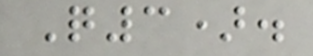Q3).
